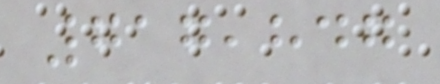717,847
